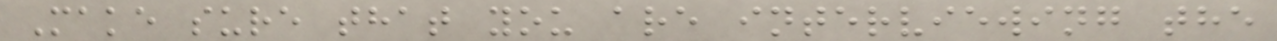Make sure that you are interviewing the
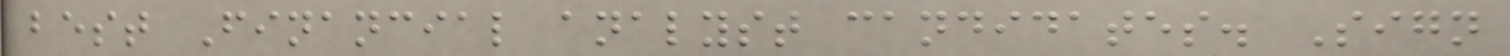best Financial analyst candidates. Sign
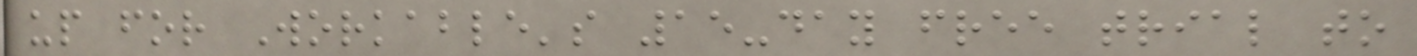up for Workable's 15-day free trial to
